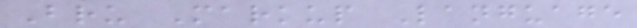Bru Markup Language
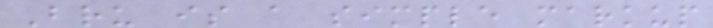Bru is a simple markup
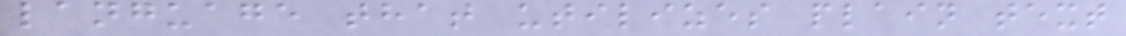language that utilizes plain text
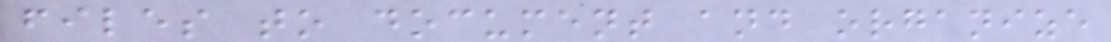files to document and organize
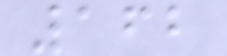162
